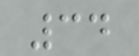34
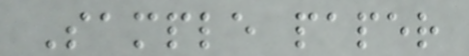Sample paper
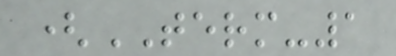(TERM-1
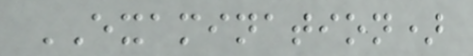EXAMINATION)
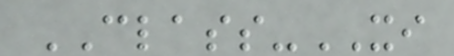CLASS-XI
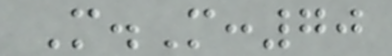M.M:70
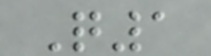Q1
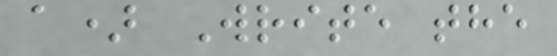a) Write the
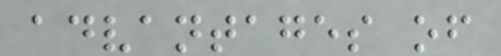advantages of
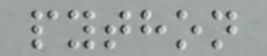python
